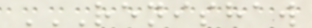RENISHAW
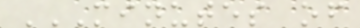MINUTES OF
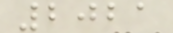2021
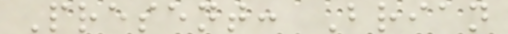Present: Brian
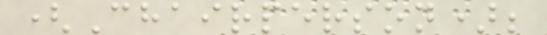(Chairperson);
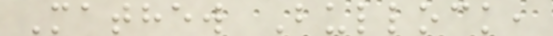Mathew Bullock,
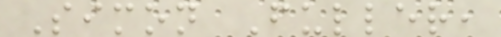Simon Fuller,
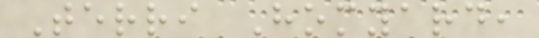Terri Homyard,
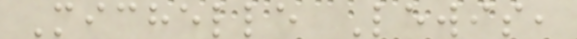Michelle Lewis,
